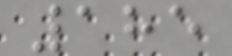185
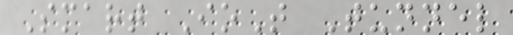Smart IoT Tunnel
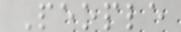People
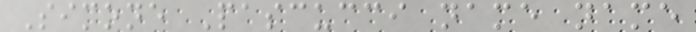Simone Pascucci name name
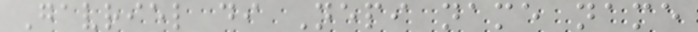Gavriel di Nepi name name
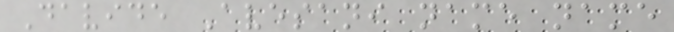Davide Avesani name name
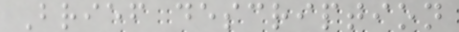Brief description
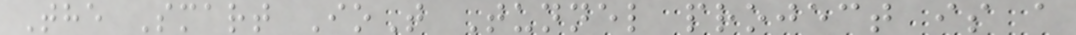The Smart IoT Tunnel project is a
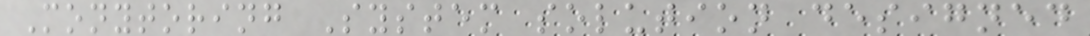Monytoring System solution designed
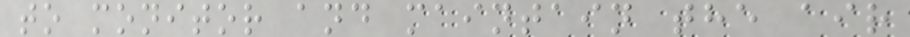to monitor and maintain the air
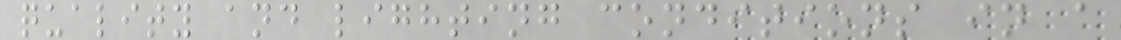quality and lighting conditions in a
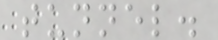tunnel.
